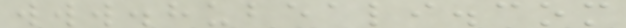www.hubeali.com
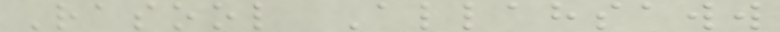Rasool Allahsaww
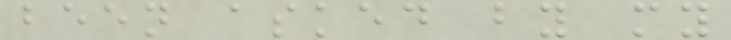been asked by my
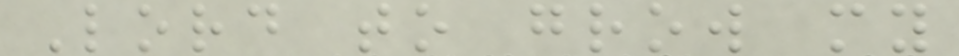Lord to grow my
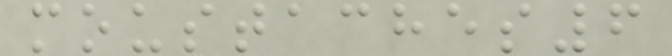moustaches6
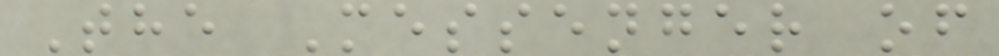The Messenger of
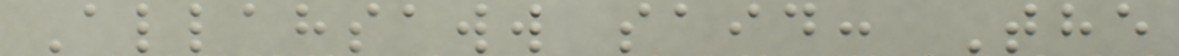Allahsaww said: The
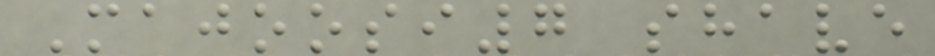Majoosi7 shave
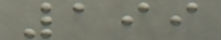199
